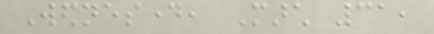Wednesday, March 31,
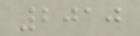2010
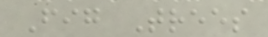Fig Trees
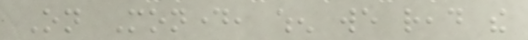On Monday, when we read the
